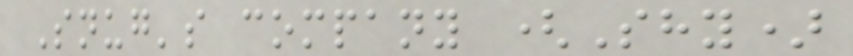Snug's company (Shy)
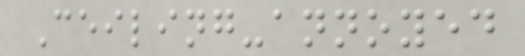Ceiling-annoyed
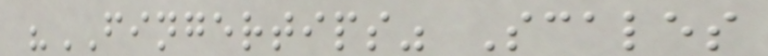"FINGERTIPS" Scales
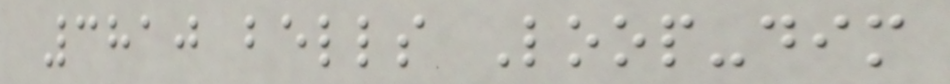3810 bells Loop-dim
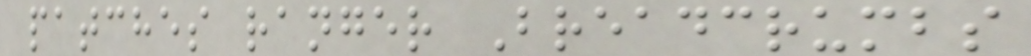patches ranger Breadcrumbs
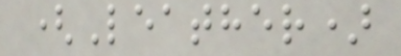(Leather)
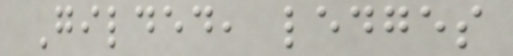Gilded, ledges
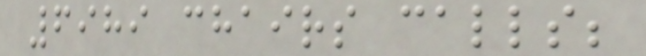6989 chairs calls;
